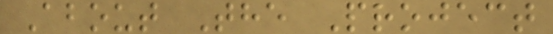About The Project
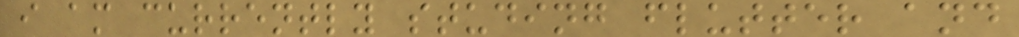i am currently studing flutter and
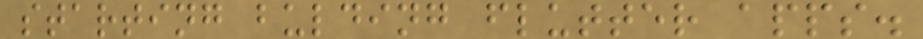starting bulding flutter apps.
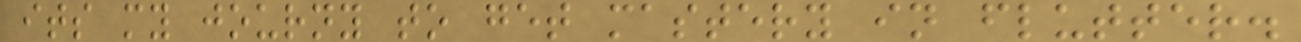its my journy to get mastery in flutter.
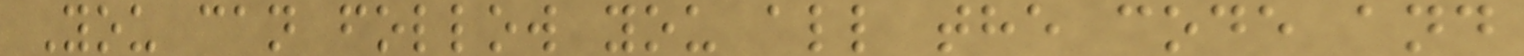You can follow you all the code and
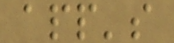app's
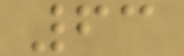63
